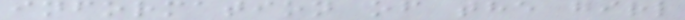information of the girl
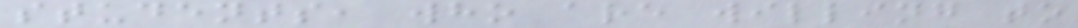students, who are willing to
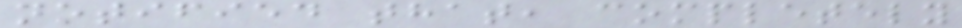notified that, completely
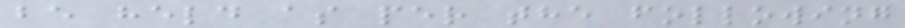be held as per the following
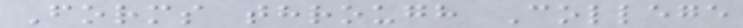Forms through College
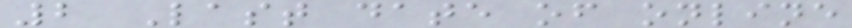2 Last date of online
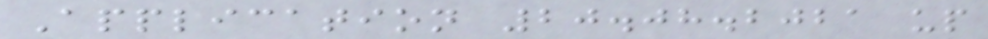Application 20.08.2021 up
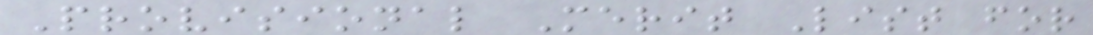Provisional Merit List for
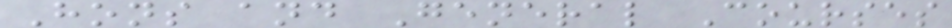Hons and General Courses
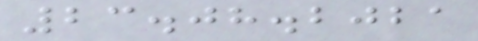23.08.2021
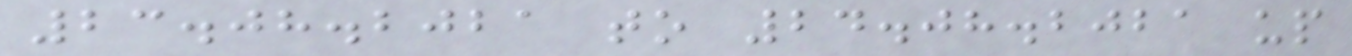23.08.2021 to 24.08.2021 up
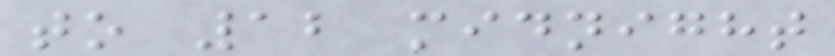to 12 midnight
